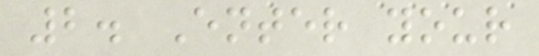2. Enter your
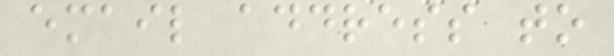email address to
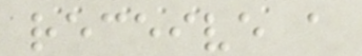receive a
